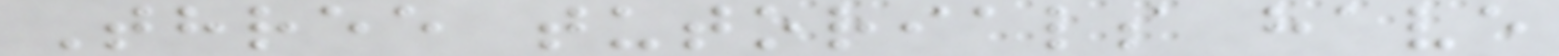Three tutorials have
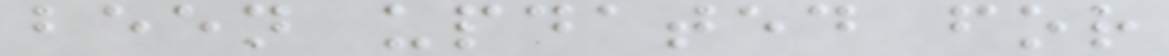been updated for
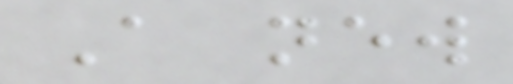A new
